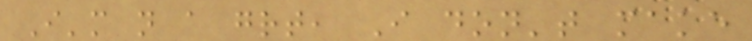I'm not a great, I don't make
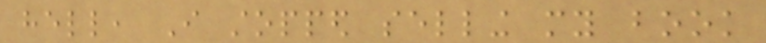hell, I stopped selling my book
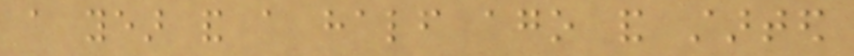a year and a half ago and started
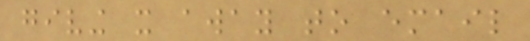giving it away to email
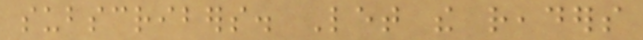subscribers. Let the readers
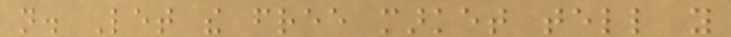not. Let the free market tell you
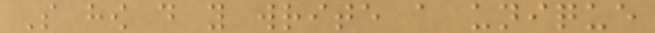So how do you write a unique
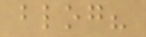blog?
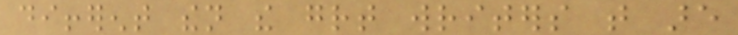different then the great writers that are
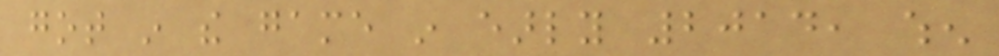got in the game in early 2014, when
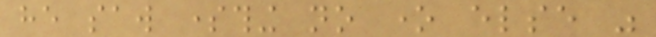he saw something no one else was
